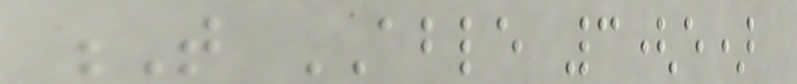T ABLE 3(e)
